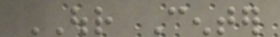OUR Center
